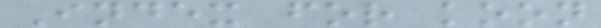Index for koon
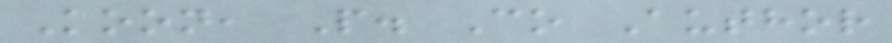Koon, P. Co Author
